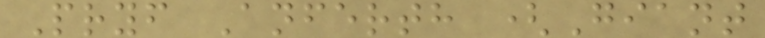Pryf Anferth (Giant
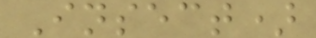Insect)
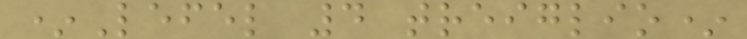*Lefel 4 treiglio*
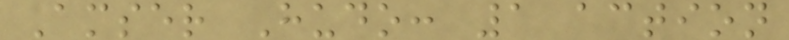Amser Hudo: 1 action
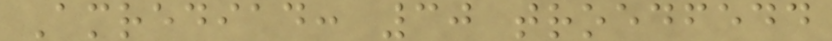Amrediad: 30 troedfedd
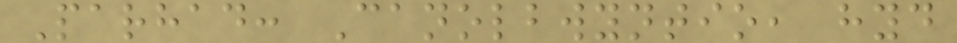Parhad: Canolbwyntio, hyd
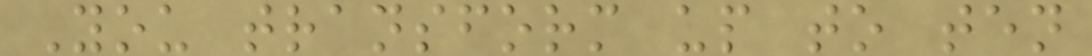You transform up to ten
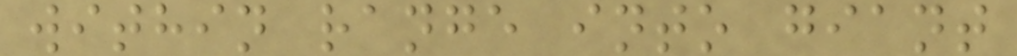within range into giant
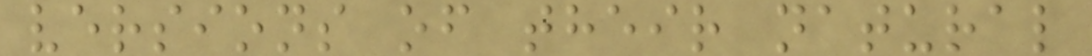versions of their natural
